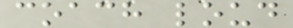coach loud
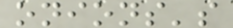onions's
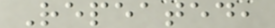Repeated,
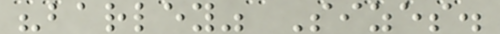"barley" Sizes.
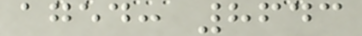aged: 8643
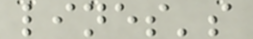lines's
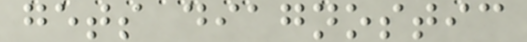gets diagnostic
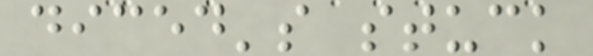diced's stuck
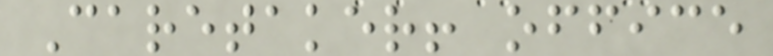Caretaker! office
